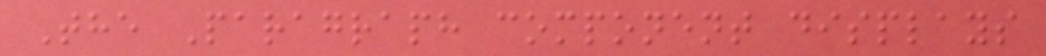The Paragraph component displays
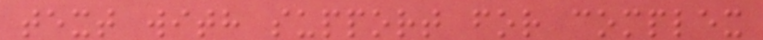text with support for complex
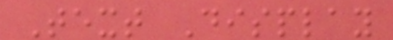Text Display
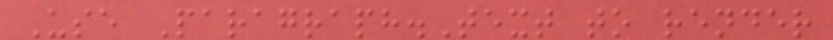Use Paragraph.Text to render
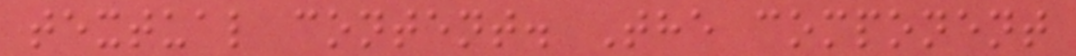textual content. The component
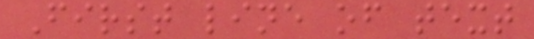First line of text
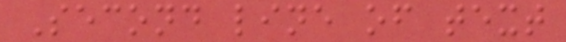Second line of text
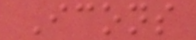Icons
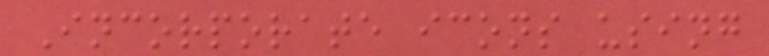Incorporate icons using
